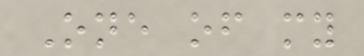One of my
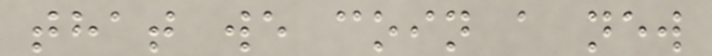that we coin a new
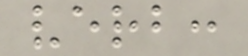verb:
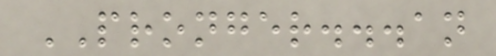PRONGER...an
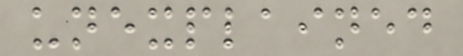unexplained
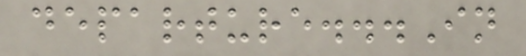departure...In
